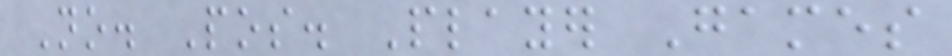No. Pos. Player Games
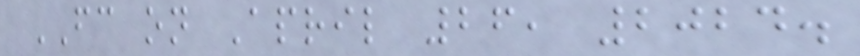FC on April 26, 2024.
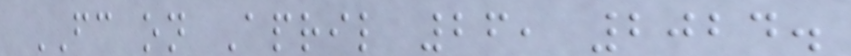FC on April 26, 2024.
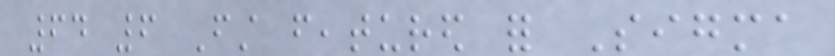64 6 First featured for Sigma
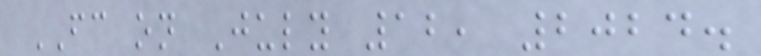FC on July 12, 2024.
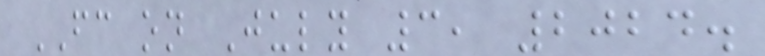FC on July 3, 2024.
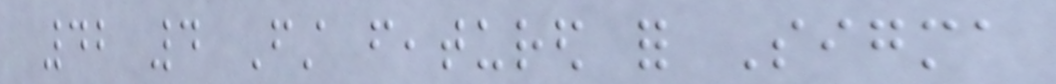42 4 First featured for Sigma
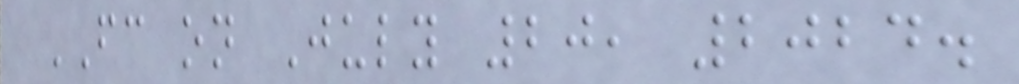FC on July 20, 2024.
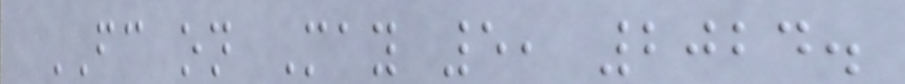FC on May 5, 2024.
